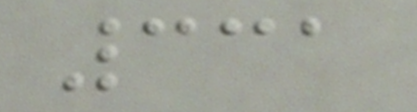331
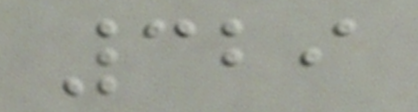329
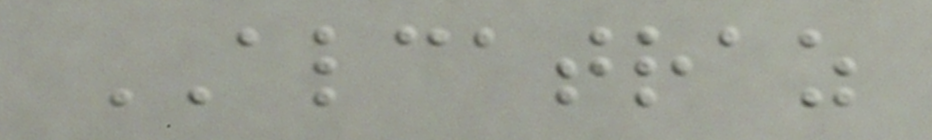ALCATRAZ
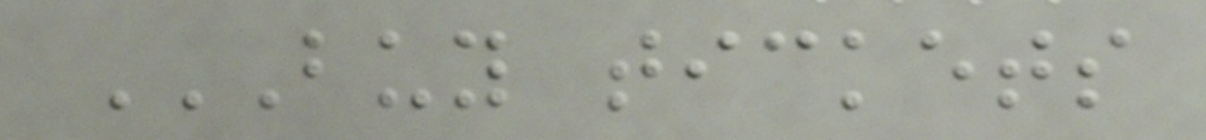BUY TICKETS
